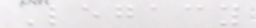Legacy
